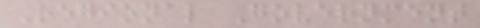Regional Government
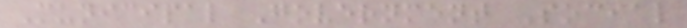Municipal Government Social
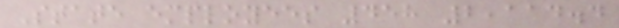State employees 458 2,114.4
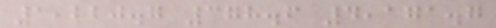1,220.7 378.6 4,171.7
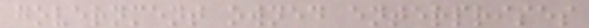government owned enterprises
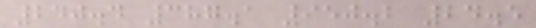240.4 387.1 950.2 24.5
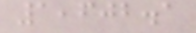1,602.1
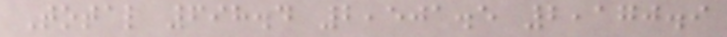Total 698.4 2,501.5 2,170.9
